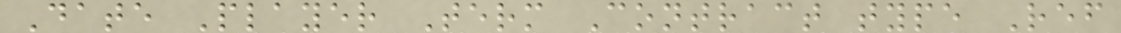Date Player Term Contract type Ref
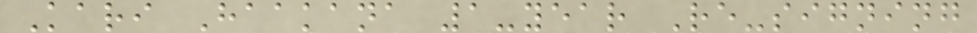Kari Haakana 1-year Re-signing
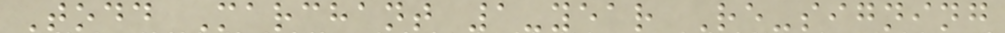Todd Marchant 1-year Re-signing
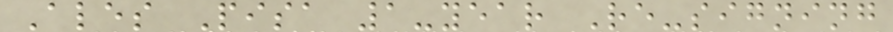Ales Pisa 1-year Re-signing
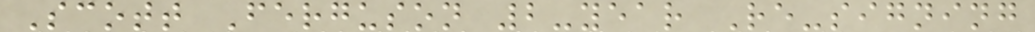Scott Ferguson 2-year Re-signing
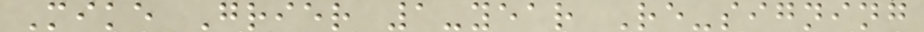Mike Grier 1-year Re-signing
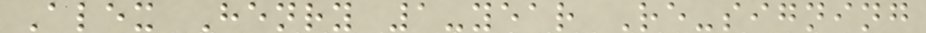Alex Henry 1-year Re-signing
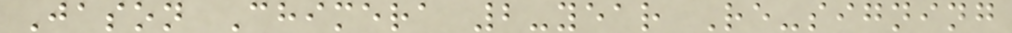Jason Chimera 2-year Re-signing
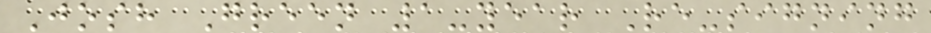Josh Green 1-year Re-signing
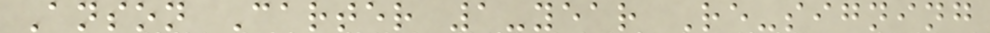Anson Carter 1-year Re-signing
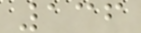136
